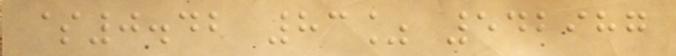$0.42 83% 542987
